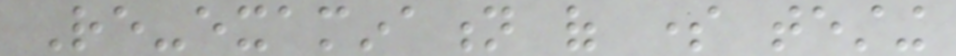Re-examination of some testing
